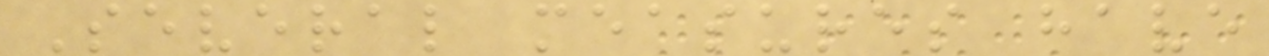Several measures have
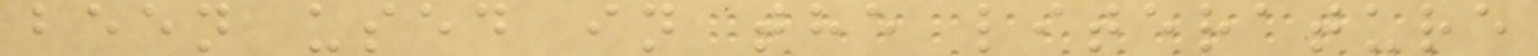been used in the literature
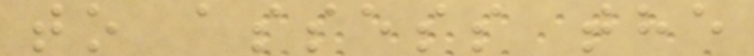to assess the
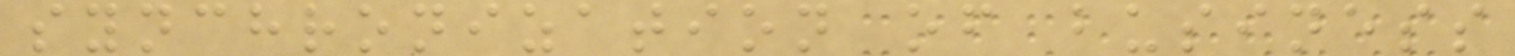synchronization of business
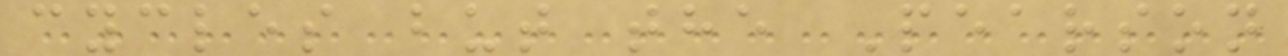cycles but the Pearson
